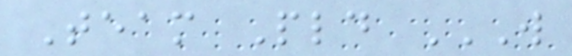Team Pld W
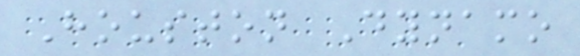Houston Dynamo
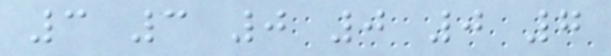3 3 0 0 0 7
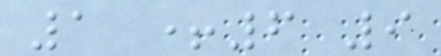1 +6 9
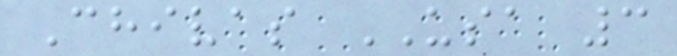Chivas USA 3
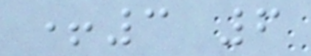+3 6
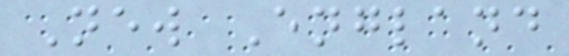New England
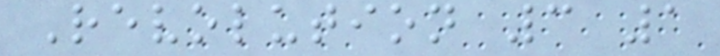Revolution 3 1
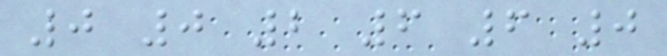0 0 2 6 6 0
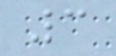3
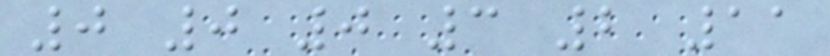0 0 0 3 2 11
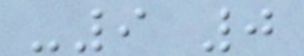-9 0
